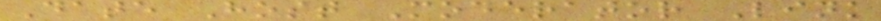Date Host Moderator Link
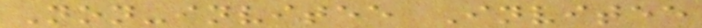Non-invitee Invitee
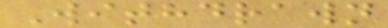Withdrawn
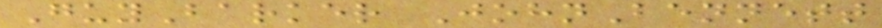GuyBarker JohnBennett
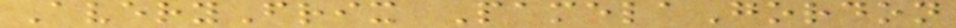AveryFrix PamelaGordon
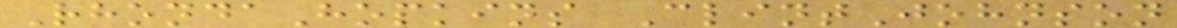RhondaHopkins ClintJohnson
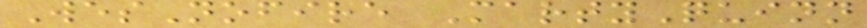WesNofire MartyQuinn
